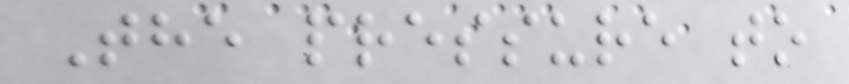The pressure to
